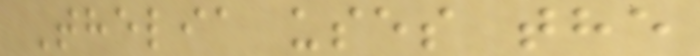Thelia uses the
